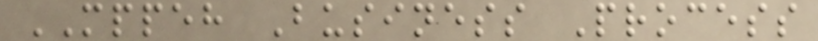MPPEH Business Process
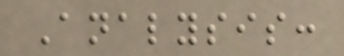Analysis:
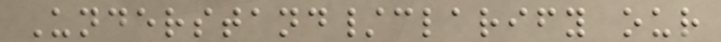Understand/clarify our
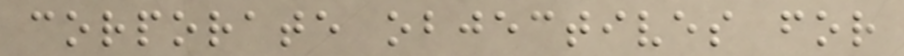corporate objectives for
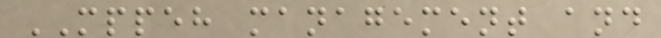MPPEH management and
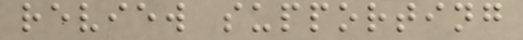review supporting
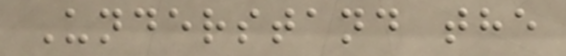Understand the
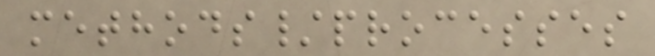methods/processes
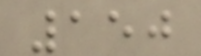150
